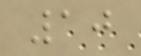10
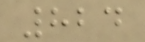824
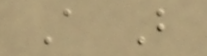A B
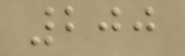200
